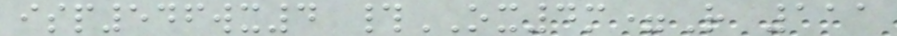isp546wx4 #OX4m=R 111
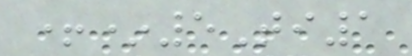+*5Ti1
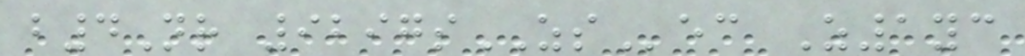b4Nr 9297sZSec Z1yc
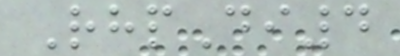RhpDi4
